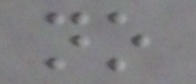no
